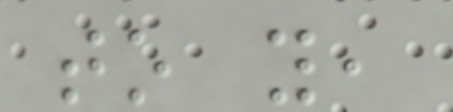to you,
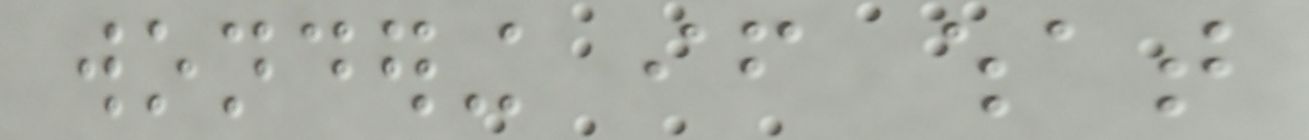wondering if what
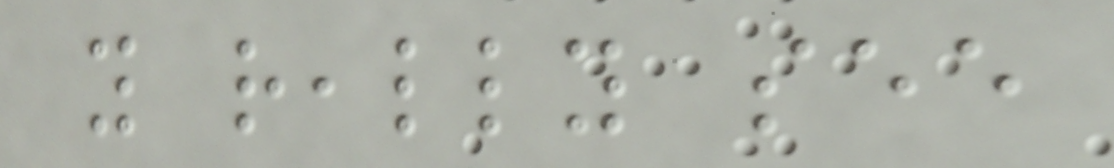you really see
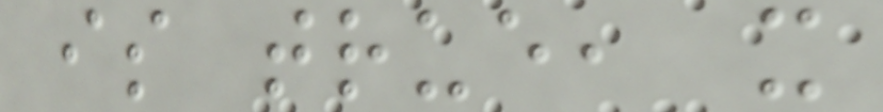is true, it
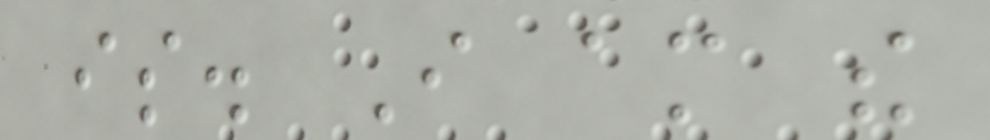is. I am the
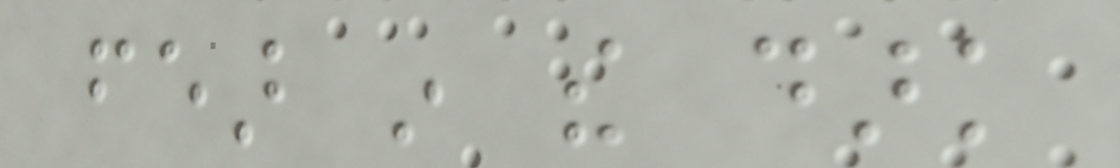fear in the dark
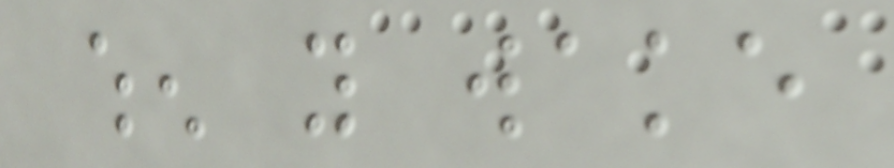when you wake
